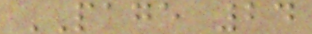PAGE 24
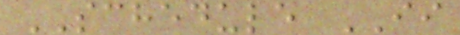SCHEDULE II
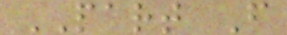PART F
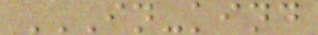IN-KIND
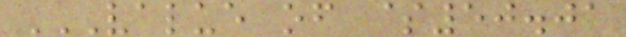VALUE OF $50.01
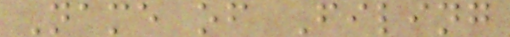Name of Filing
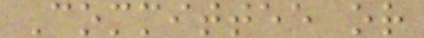Committee or
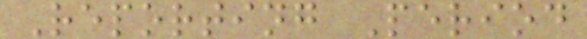Reporting Period
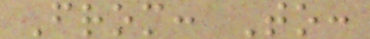From: To:
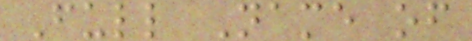Full Name of
